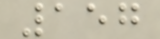157
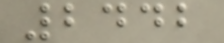2442
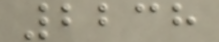2238
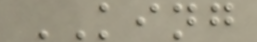KING
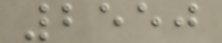2550
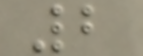2
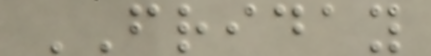FRIDAY
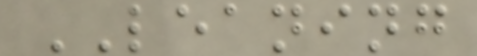LEANING
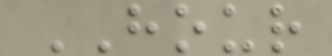HOUR
